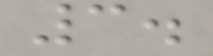3.
